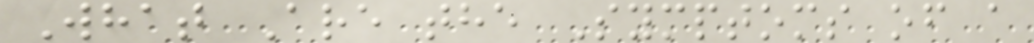What Are the Symptoms of a
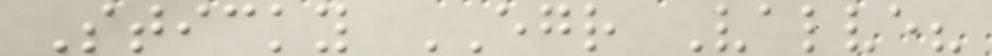Sticky EGR Valve?
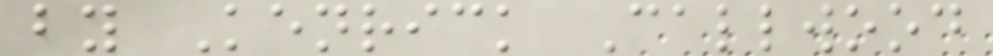by Kenrick Callwood
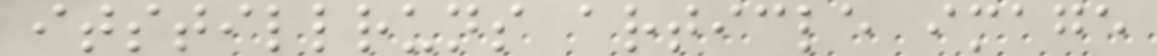itstillruns article image
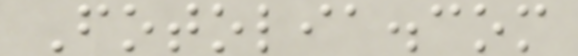Fotolia.com
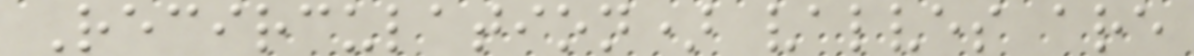Recirculation) valves are
